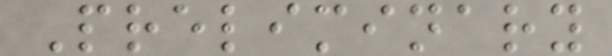Preliminary
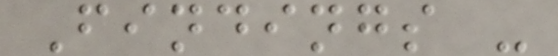Findings -
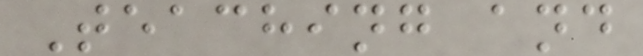Teaching and
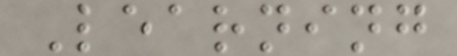Learning
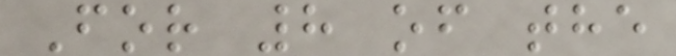For 8 of the
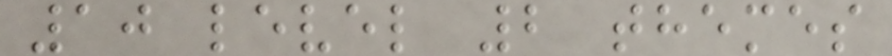10 level 2 themes
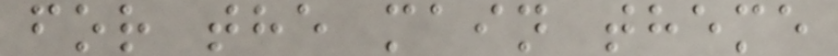for the main theme
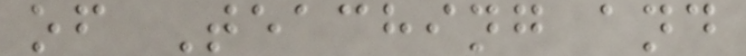of Teaching and
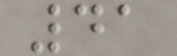41
